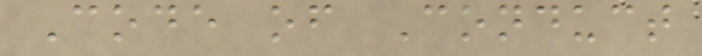Code of Conduct
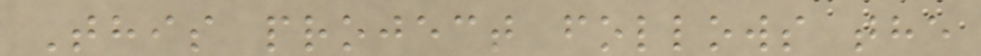This project follows the
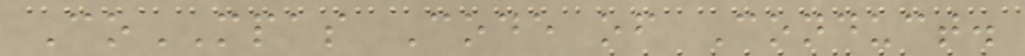CoMPAS Code of Conduct.
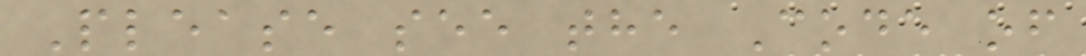Please see the Code of
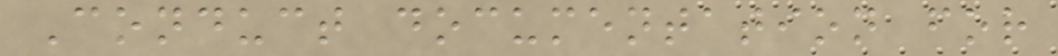Conduct documentation for
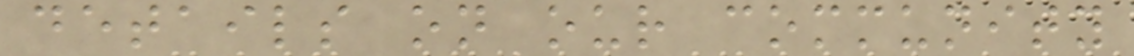details on our community
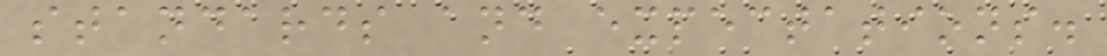standards and expectations.
